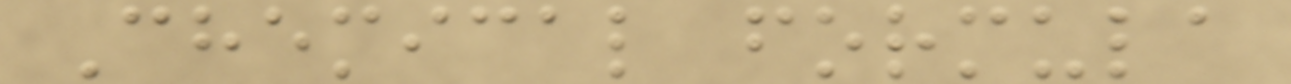Chemical formula
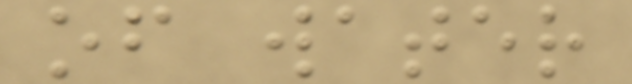of water
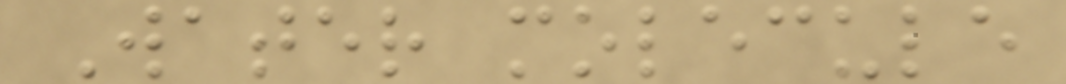Water molecule
